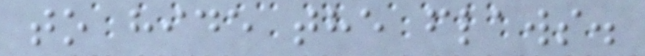to hide the flaws.
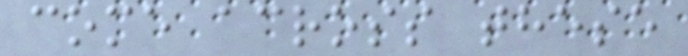come across these
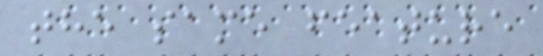the same feature
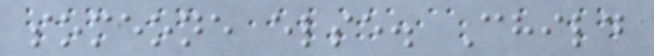someone else. Child
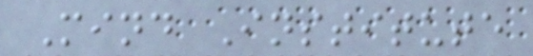Mind Institute
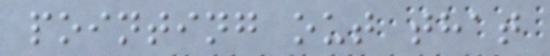pointing out that
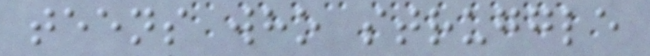teens who struggle
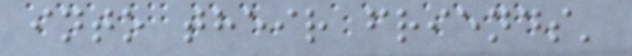into their friends'
